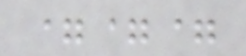===
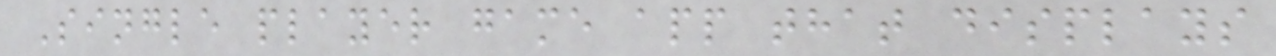Single player game app that displays
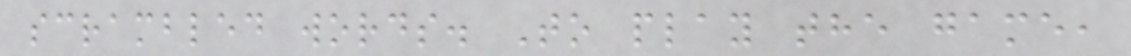scrambled words. To play the game,
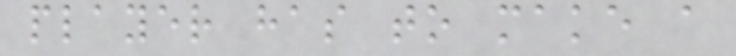player has to make a
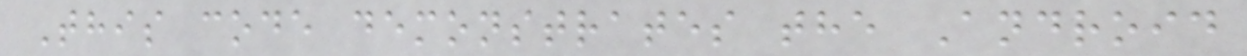This code demonstrates the Android
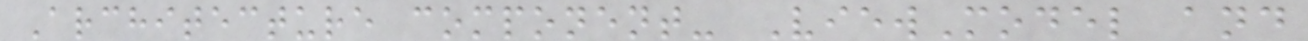Architecture component- ViewModel and
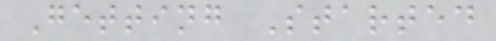Getting Started
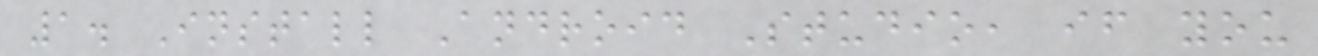1. Install Android Studio, if you
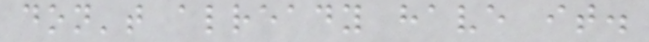don't already have it.
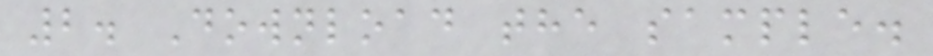2. Download the sample.
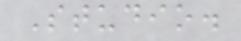Studio.
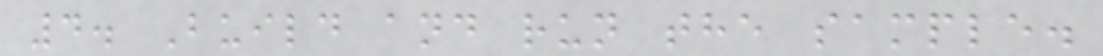4. Build and run the sample.
